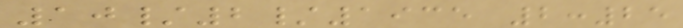10/2/1935 2:25
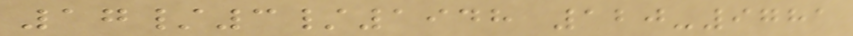17/3/1948 120-9781
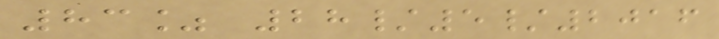83% 28/5/2016
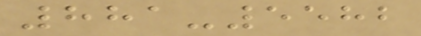881-5582
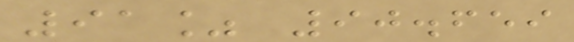91% 90.659
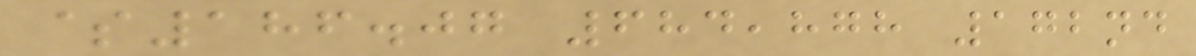$186.07 684,878 172nd
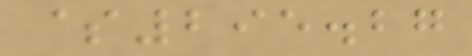$295.27
